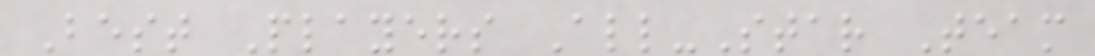Best Players All-Star Team
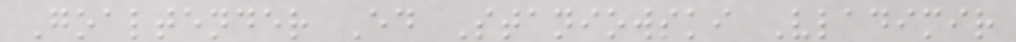Goaltender Ed Staniowski Vladimir
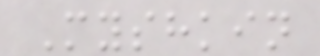Myshkin
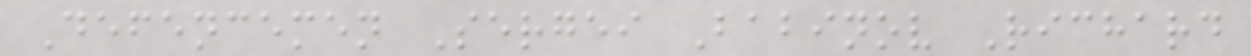Defencemen Sergei Babinov Richard
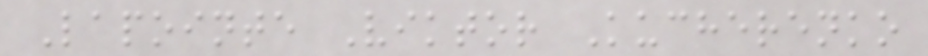Lapointe Viktor Kucherenko
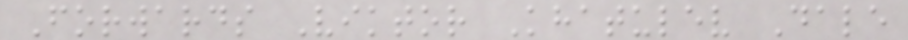Forwards Viktor Khatulev Dale
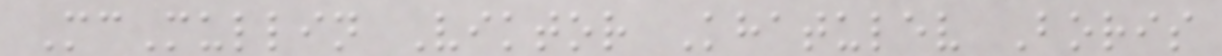McMullin Viktor Khatulev Boris
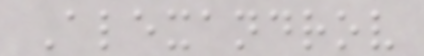Alexandrov
